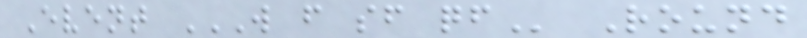Event W F SF QF Round
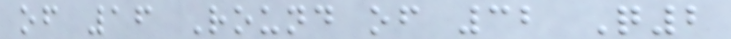of 16 Round of 32 Q2
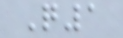Q1
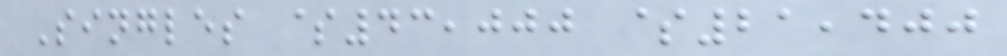Singles $43,000 $21,400
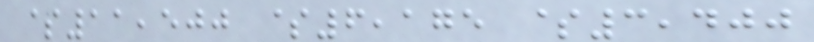$11,500 $6,175 $3,400
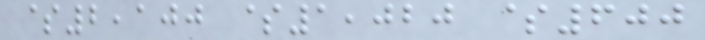$2,100 $1,020 $600
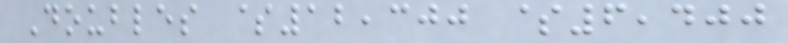Doubles $12,300 $6,400
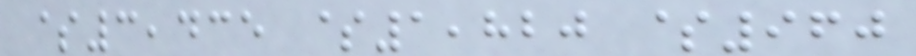$3,435 $1,820 $960
